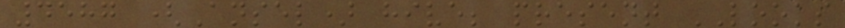4587 (Ansel) hive; present LOOKS
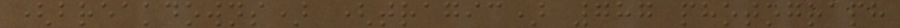(breakdowns) (tragic) 787 photograph
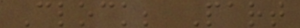Clock; Part
